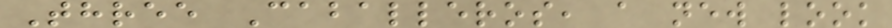Three Caballeros, a new look
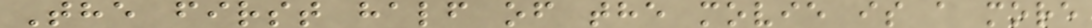The first half of the movie is a more
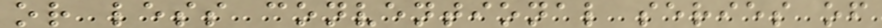or less conventional series of
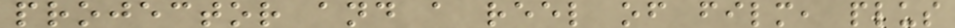projector and a reel of film, plus
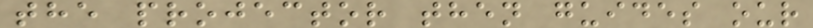the projector then guides our
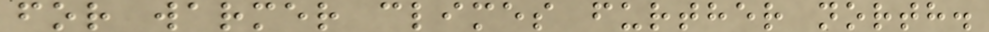for warmer climes further north.
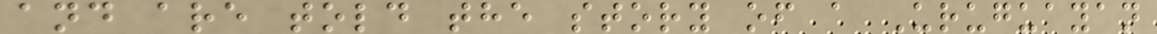and are told the story of a Uruguayan
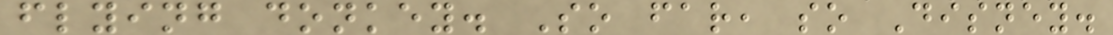flying donkey. So far, so Disney.
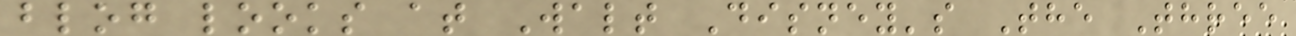blog looks at Walt Disney's The Three
